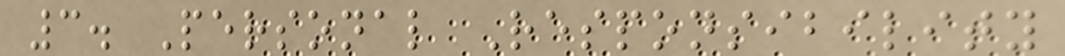3. Personal Responsibility
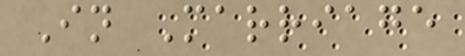In Marriage
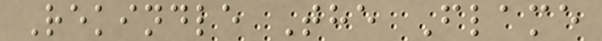Rekindle The Flame
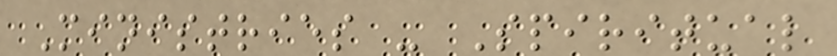Ministries - Spiritual
